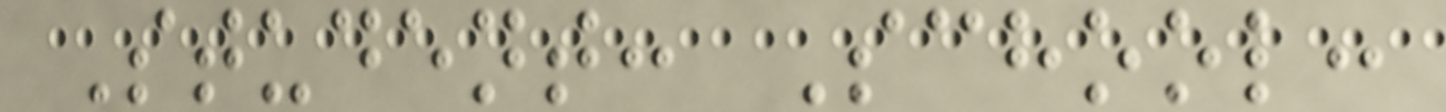Student: School:
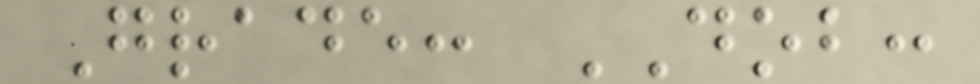Grade: DOB:
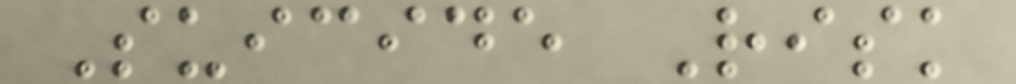Suicide Risk
